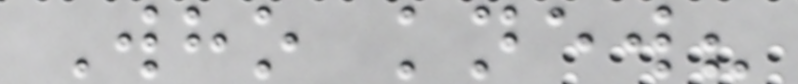Who knew?
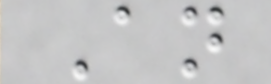An
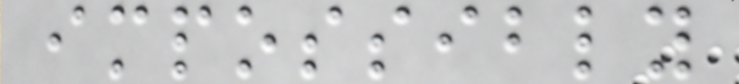impossibly
